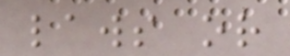laws or
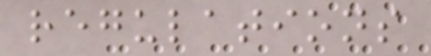regulations
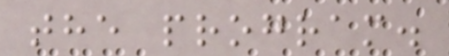the program.
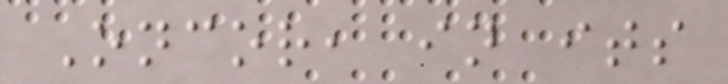Oncor, in its
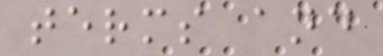terms and
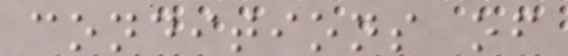conditions of
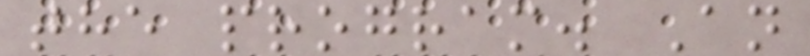the program. An
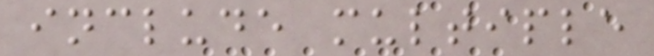include multiple
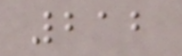212
